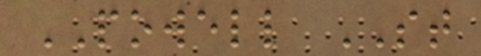POWELL ST
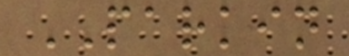PARKIN
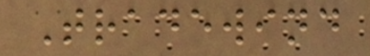Tradewind
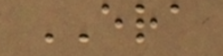ERA
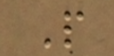P
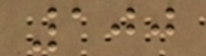100
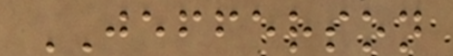JEFFERSON
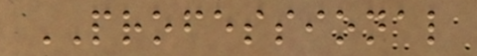PROFESSIONAL
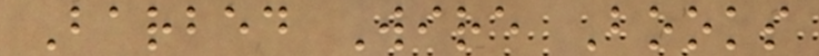Barbed Wire Books
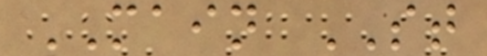MAIN ST
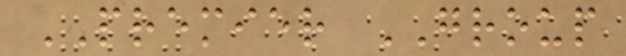PREMIER GROUP
